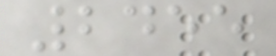2455
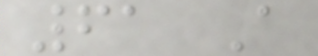61 A
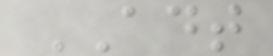ADT
